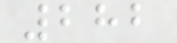282
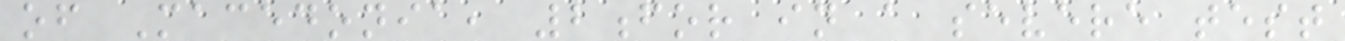of Macedonia, 2for in a severe test
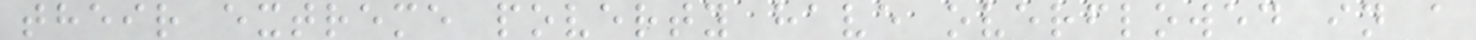their extreme poverty have overflowed in a
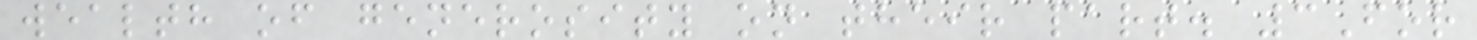wealth of generosity on their part. 3For
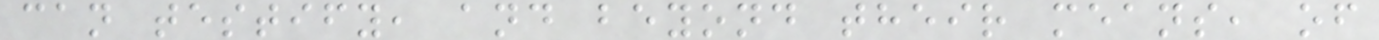can testify, and beyond their means, of
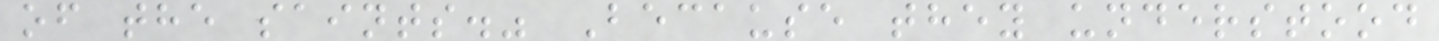of the saints." Because they understood
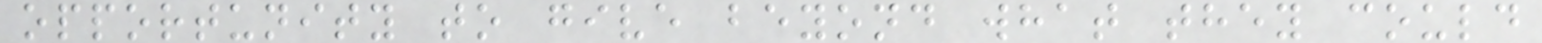opportunity to give beyond what they could
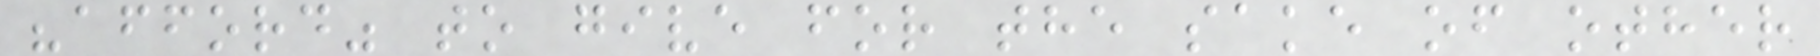"afford" to give for the sake of other
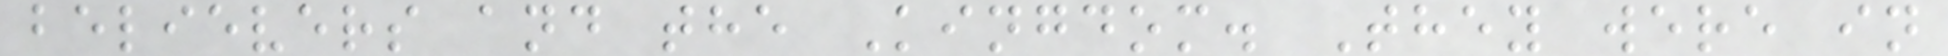believers and the Kingdom. They were in
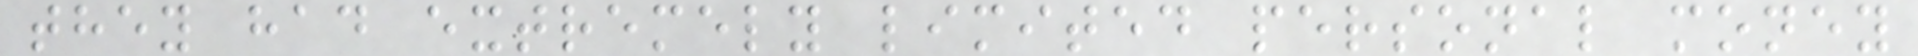they had extremely limited personal money
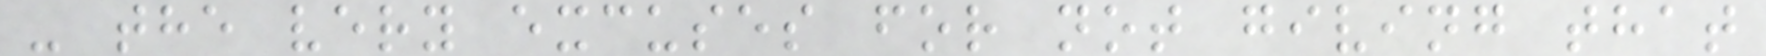- the very excuses for not giving that
